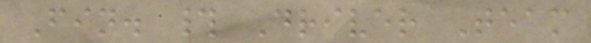Fin. # Driver Team
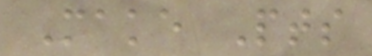Make Pts
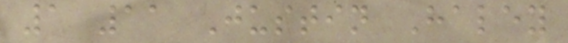1 11 Justin Haley
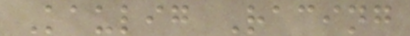Kaulig Racing
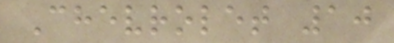Chevrolet 10
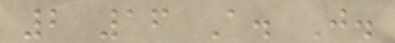2 16 A. J.
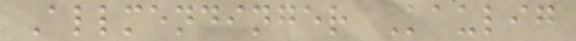Allmendinger Kaulig
